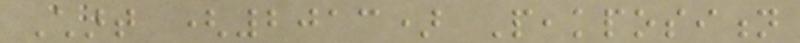Chart (2013) Peakposition
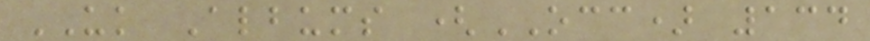UK Albums (OCC) 134
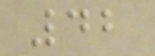42
